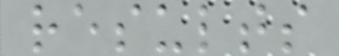results
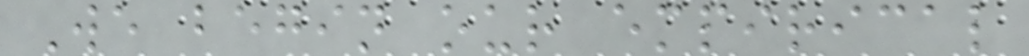We begin our empirical
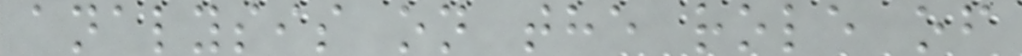analysis on the role of
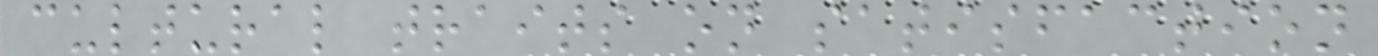cultural traits on satisfaction
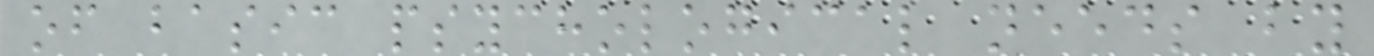of basic psychological needs by
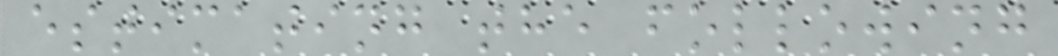estimating the following
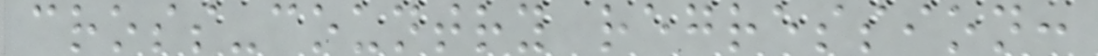cross-country regression:
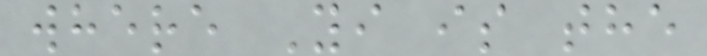where Yi is the
